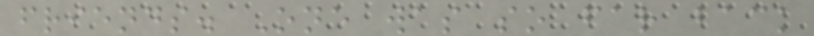friends. One was so far back
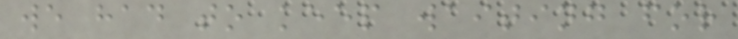we had to keep waiting for
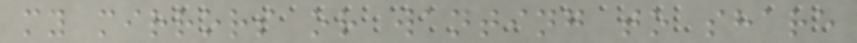my mirrors or wanting to share
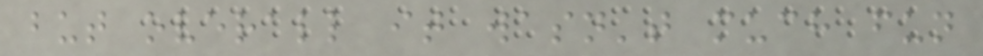but overall it wasn't much fun
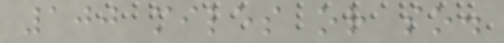100 miles or so.
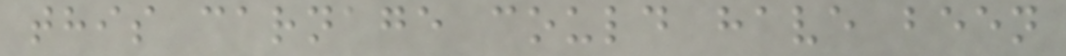this carnage could have been
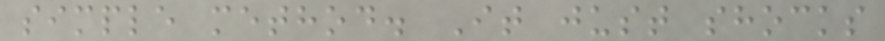simple method. It just shocks
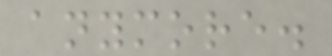anymore.
